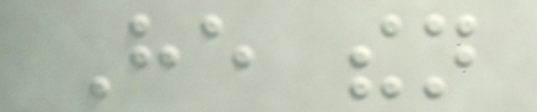He then
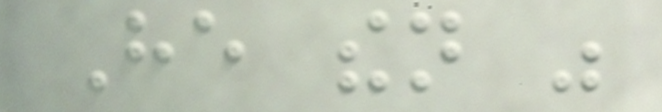He then was
